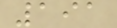191
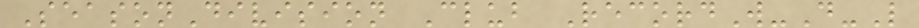SeasonDivision Club RecordW-D-L
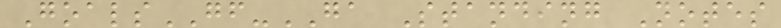GoalsGF-GA Standing Notes
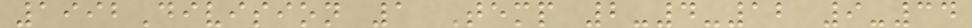1992Division 1 Temp 2-4-12 9-34
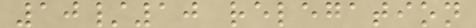10/10 relegation
